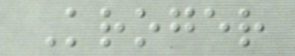Kroger
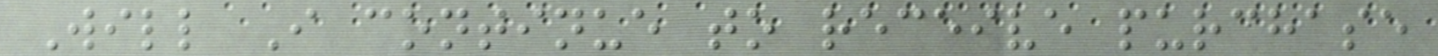Will I continue to receive purchase
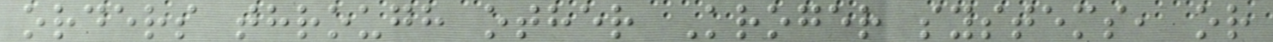orders through other Kroger systems, or
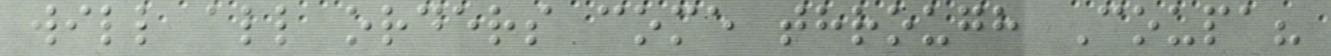will all orders come through Coupa?
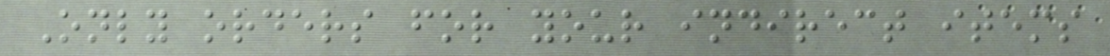Only orders for your indirect items
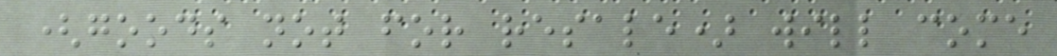(goods not for resale) will come
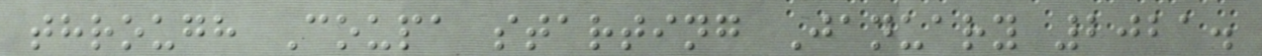through Coupa starting January 2021.
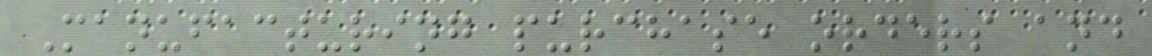Manufacturing purchase orders and
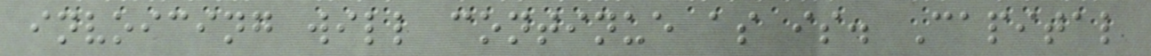invoicing will continue as is. Capital
